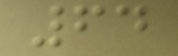64
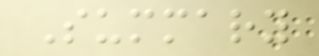Summary
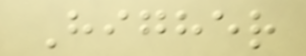Higher
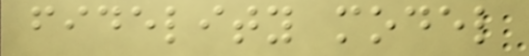fidelity model
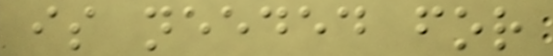is needed for
